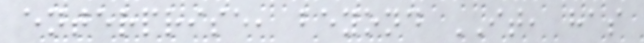enterprise, beyond IT, has
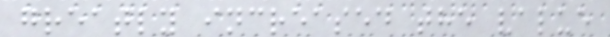greatly increased the value
